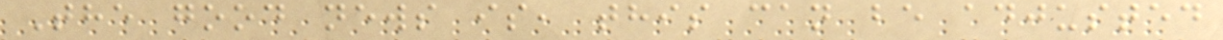The good news is, this can be adjusted
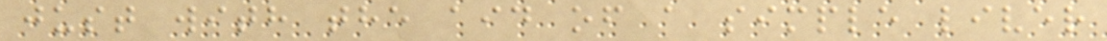just with the aid of a simple liver
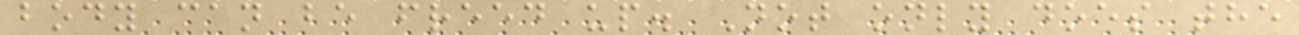body can be freed up. Not only does the
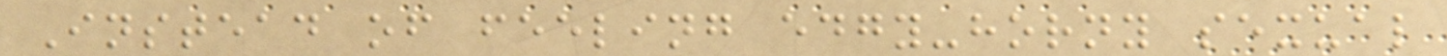Instead of feeling edgy-horny sexual
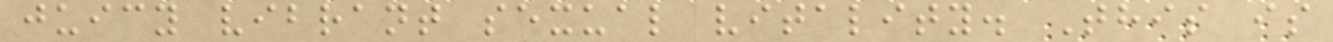juicy vibrant sexual vitality. This is
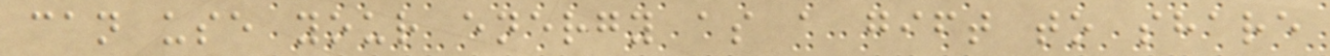can use your energy as a gift to share
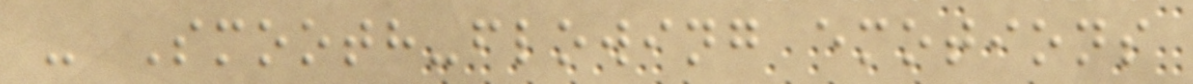- Smooth-flowing emotions
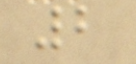2
